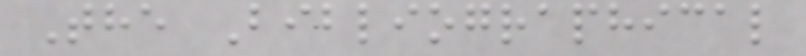The Bibliographical
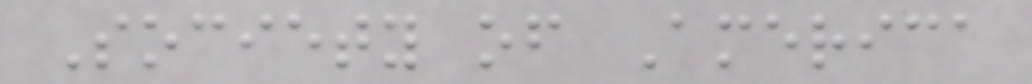Society of America
